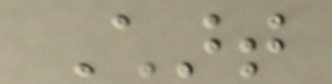Chart
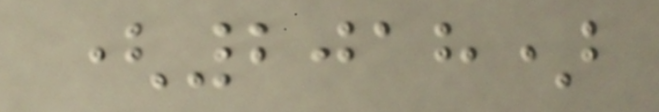(2018)
